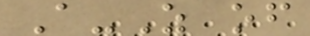A-Z of
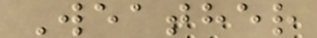Weather
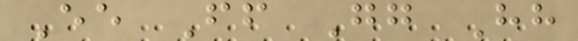Ee Ff Gg Hh
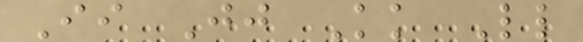Ii Jj Kk Ll
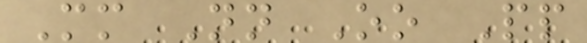Mm Nn Oo Pp
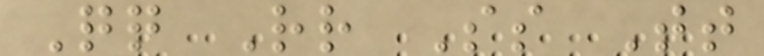Qq Rr Ss Tt
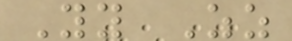Yy Zz
